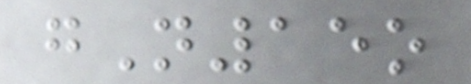gN15o
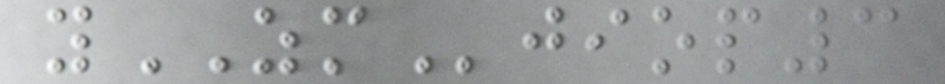yZMjiop3
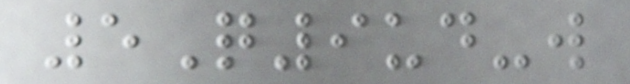5Q9ud-w
